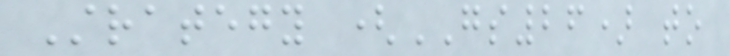Strategy (GS26) to
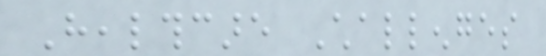Healthcare Challenges
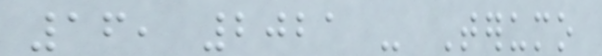16, 2021 - Terumo
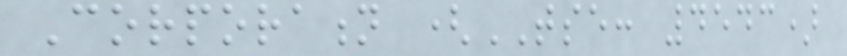Corporation (TSE: 4543)
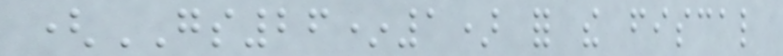(GS26*1) for the fiscal
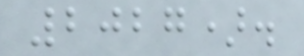2027).
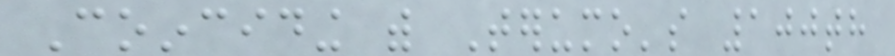Coinciding with Terumo's 100th
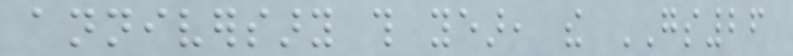anniversary this year, the GS26
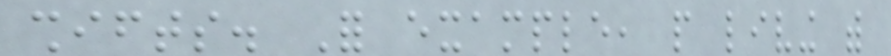shifts. For example, people living with
